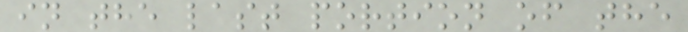in the last portion of the
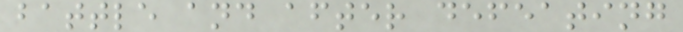battle and after defeating
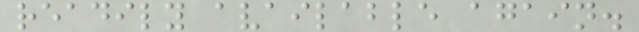readily available again.
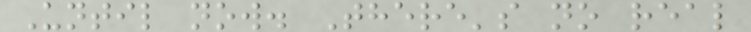Until now. There's no real
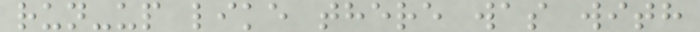run-up like there was with
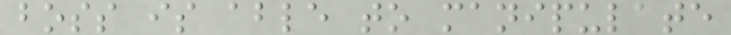boss is able to manipulate
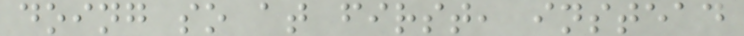doing so at first, instead
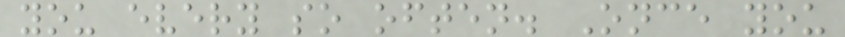you every so often. Once you
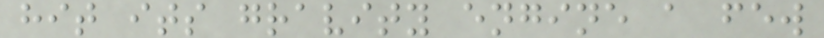hit its gravity engine a few
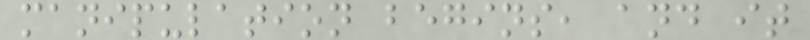manipulation begins, and it
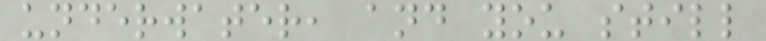underwater, and you still
